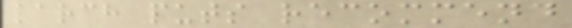larch puts recommend
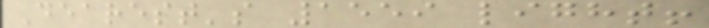Dearest's 1559 light!
